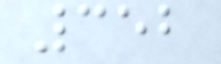352
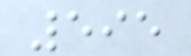595
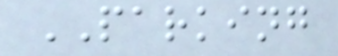PARKING
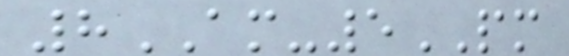8AM-5PM
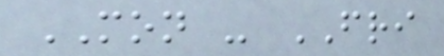MON - FRI
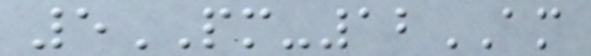5PM-12AM
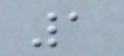1
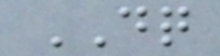DQ
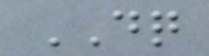DQ
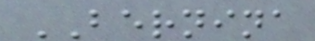BERNINA
